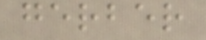gerber
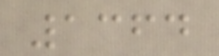1364
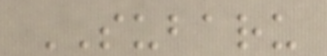SUBARU
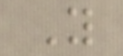Y
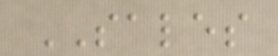SALES
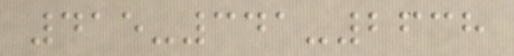415-341-2638
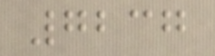7237
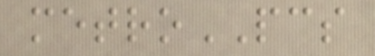metroPCS
